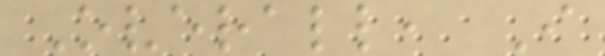Overall, I
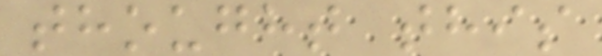thought this
